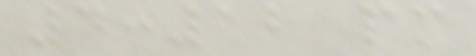4:12 pm
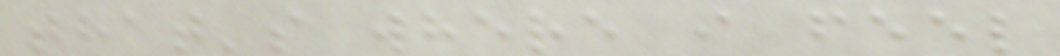that's where i feel
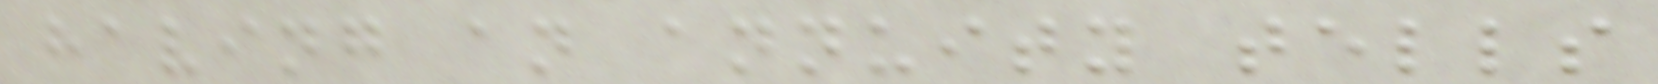having an annuity tells
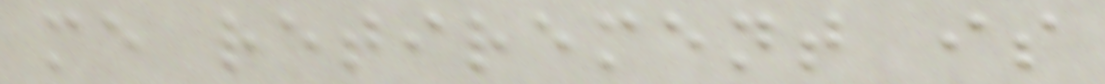me retirement is
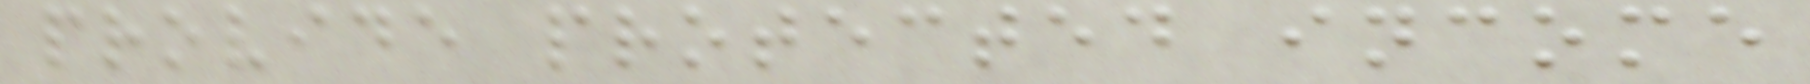provide protected income
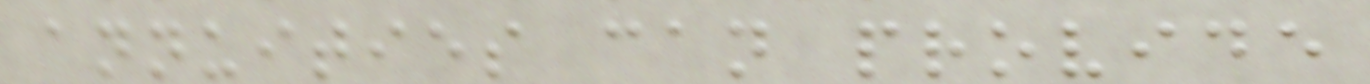annuities can provide
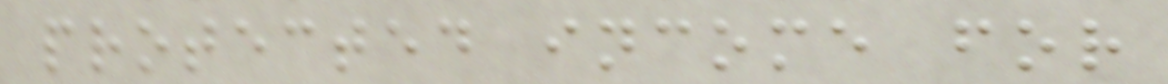protected income for
